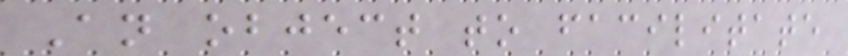An object to facilitate
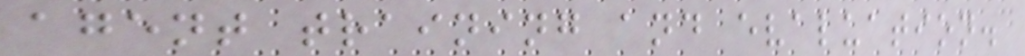agent training and evaluation.
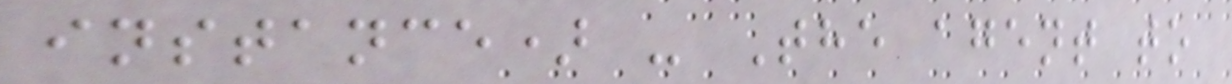instance) - The agent to
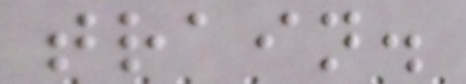train.
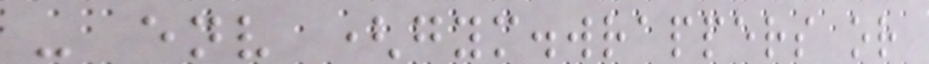- env (gym.wrappers or
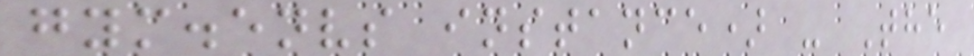gym.envs instance) - The
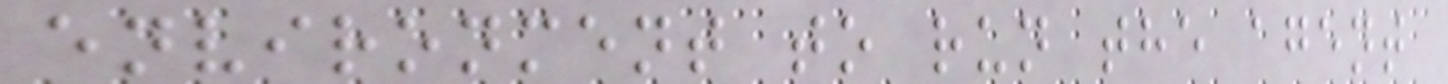environment to run the agent
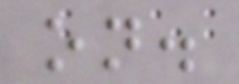on.
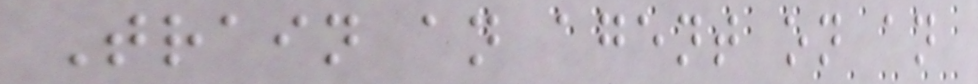Train an agent on an
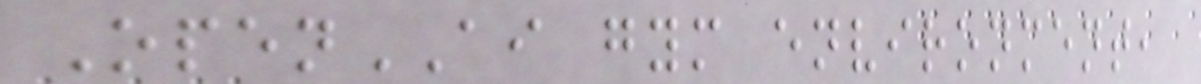OpenAI gym environment,
